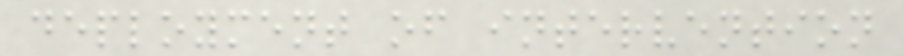deployment of intervention
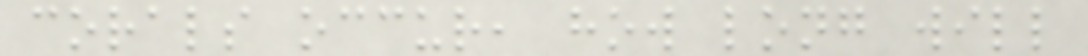corals occur, how long will
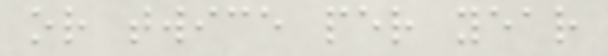or twice per year
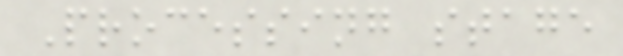Processing stage
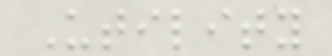Utility
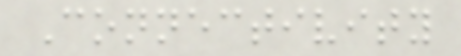Connectivity
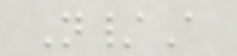N/A
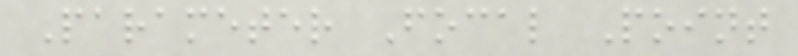Parameter Focal Point
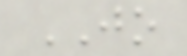JO
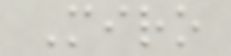Miro
